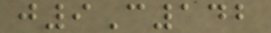j9C142
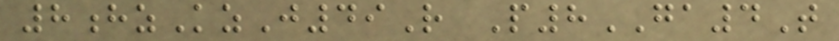8hzKzJ49R P8GA4T
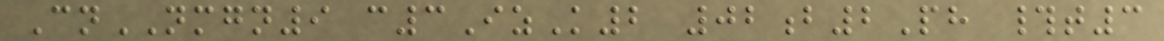CnNMGN9 c3IzK2 02b2Ph #t3
